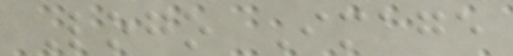Logo Image
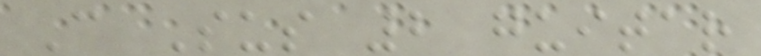C Sus 2 guitar
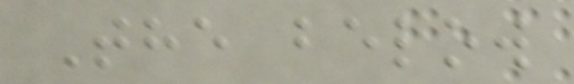The below
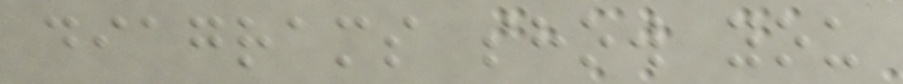diagrams show you
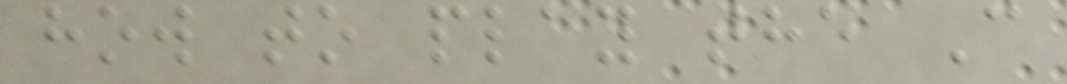how to play the C
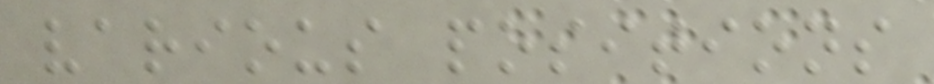various positions
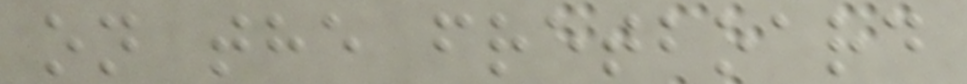on the fretboard
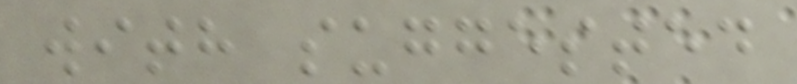with suggested
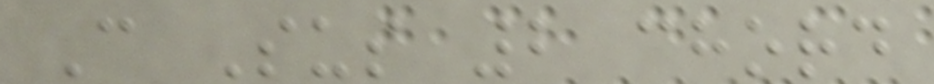C Sus 2 chord
